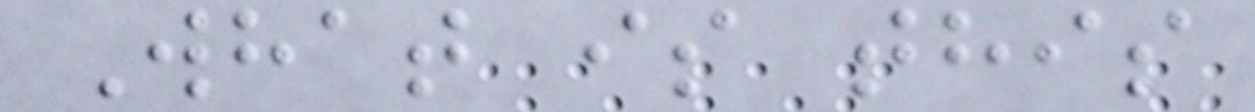What is this
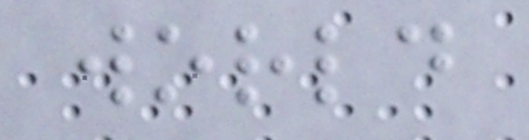world
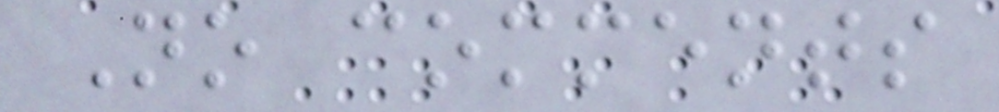No comments
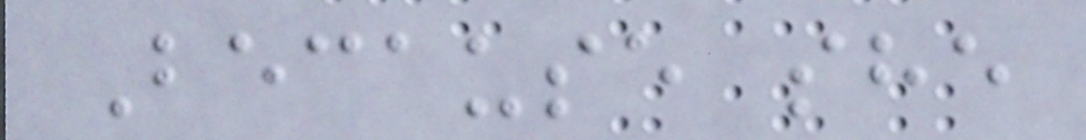Because she
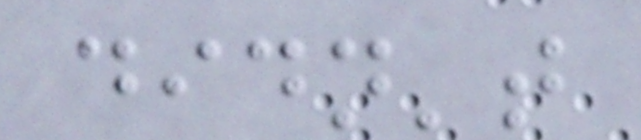didn't
